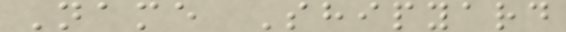Name Shipyard
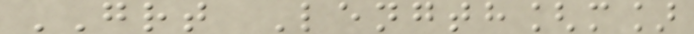GRT Length[m]
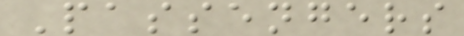Passengers
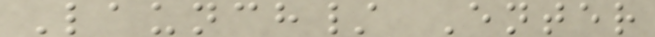Launch/ Enter
